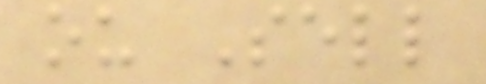ou Sell
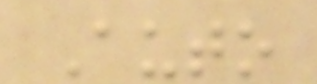Auto
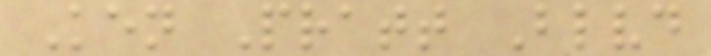Ken Pratt Blvd
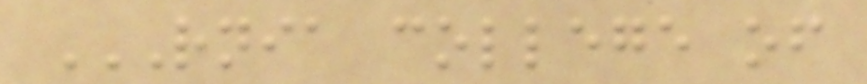RNIA COLLEGE OF
